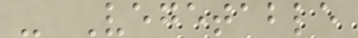- Vegetable
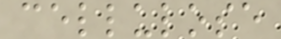cellulose
